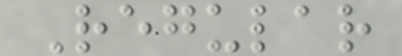Regular
